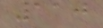110
